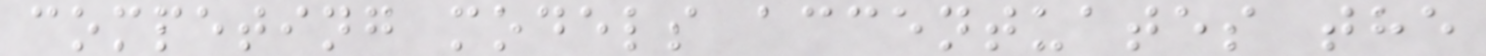competing models accentuates the
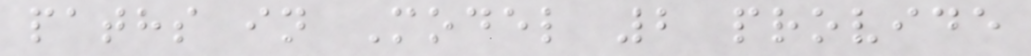paths in Model 2 provide
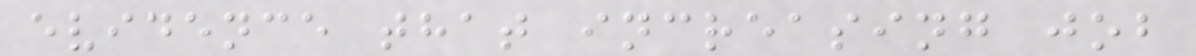evidence that increasing job
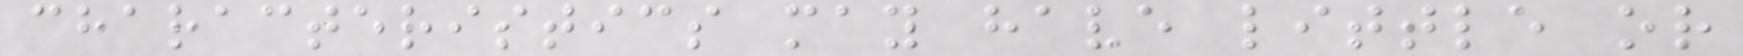characteristics may have little or
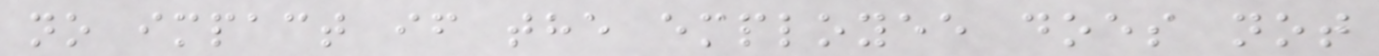no impact if the employee does not
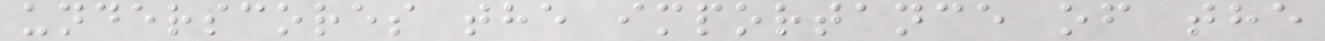underscores the importance of the
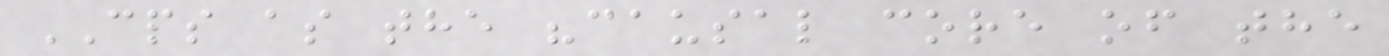CPS as the "causal core of the
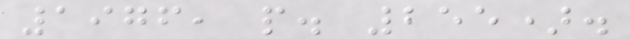1976, p. 255).
